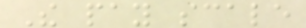The pay scale
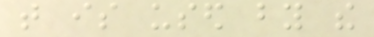that is used by the
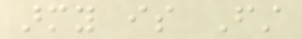army is First
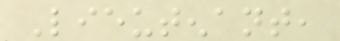Lieutenant,
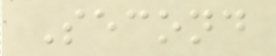Second
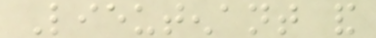Lieutenant and
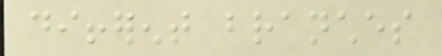different branches
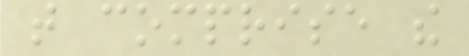that comprise the
